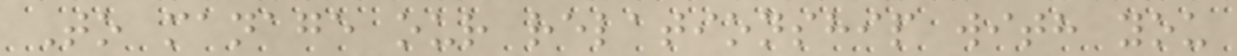To manage our relationship with you
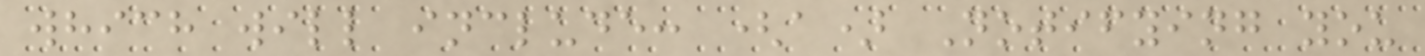which will include: (a) Notifying you
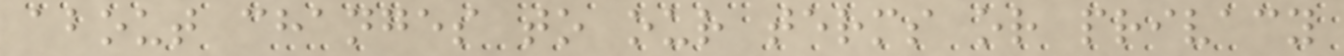about changes to our terms or privacy
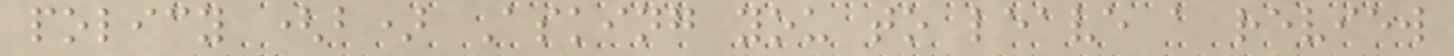policy (b) Asking you to leave a review
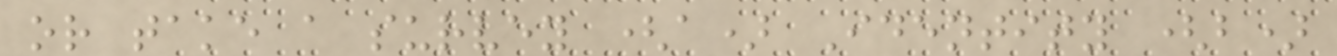or take a survey (a) Identity (b)
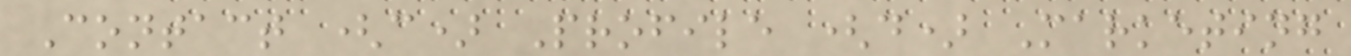Contact (c) Profile (d) Marketing
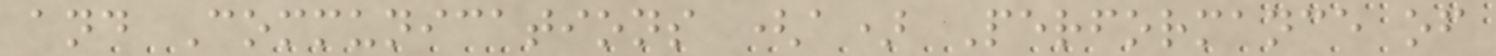and Communications (a) Performance of
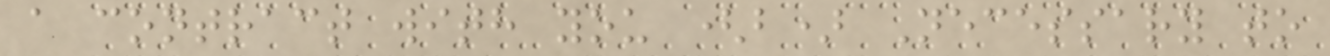a contract with you (b) Necessary to
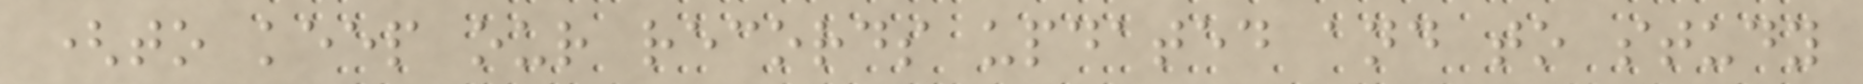(to keep our records updated and to study
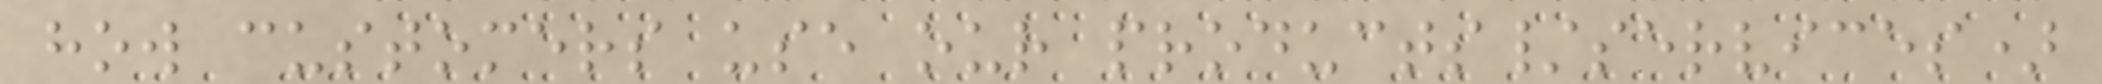how customers use our products/services)
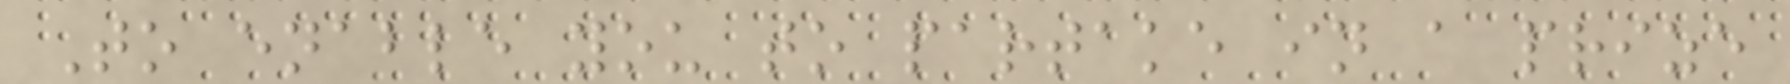To enable you to partake in a prize
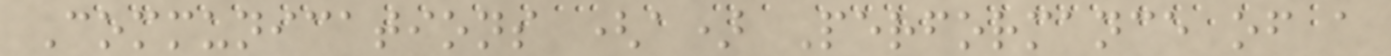Communications (a) Performance of a
